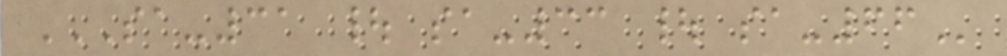SA-31 | SA-33 | SA-66
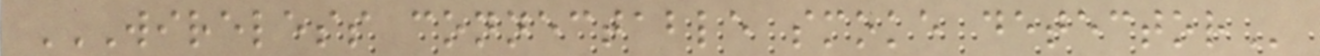WIRELESS CONNECTABLE SMOKE DETECTOR
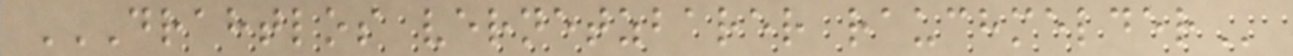DRAHTLOS VERNETZBARER RAUCHMELDER
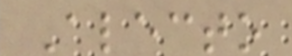Alecto
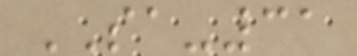SA-31
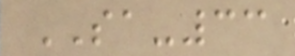SA-33
